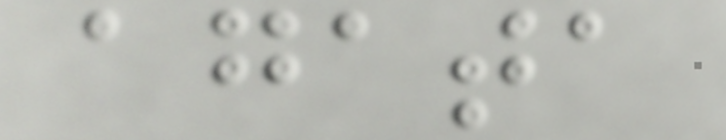agata
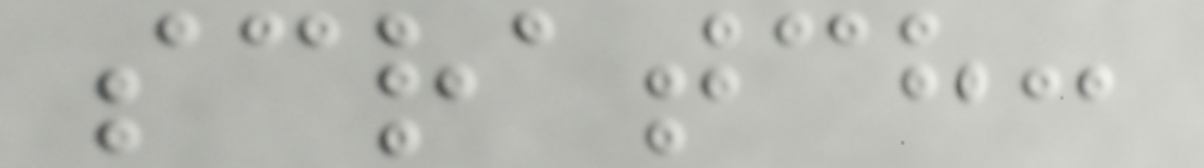scratch:
